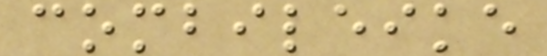combileike
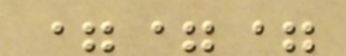===
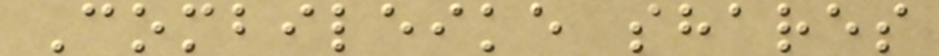Combileike shares
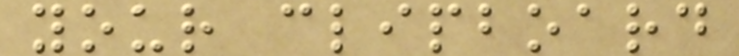your clipboard
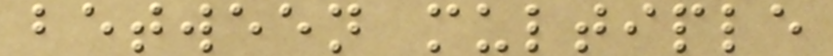between multiple
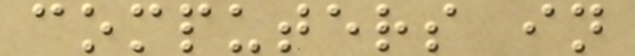computers in
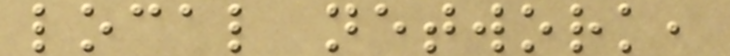local network,
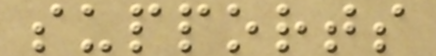supports
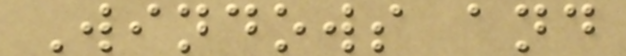Windows and
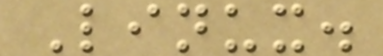Linux.
